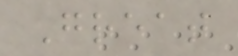Great
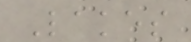Lakes
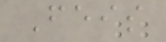Feis
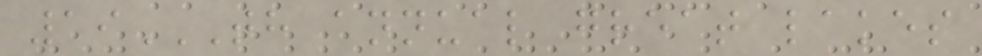19TH ANNUAL GREAT LAKES
